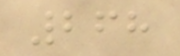268
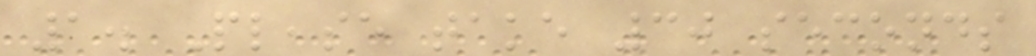1. Please take 30 seconds
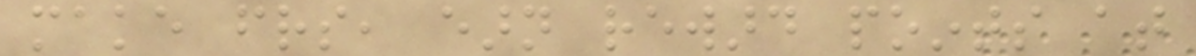make friends, earn reward points at
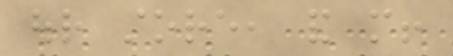our store, and more!
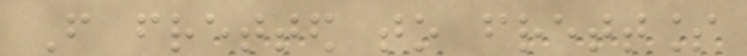From fretted to frettless
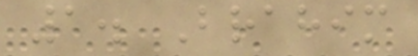1. Brahim
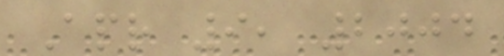Apr 9, 2004
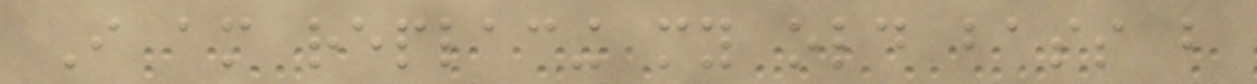I am replacing my old bass but
